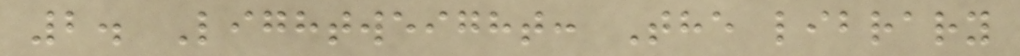2. Lightweight: The library
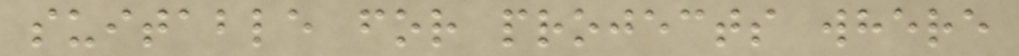suitable for projects where
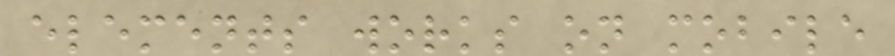elements works on mobile
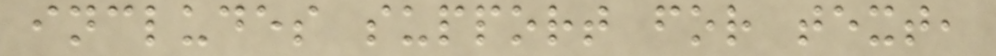includes support for text,
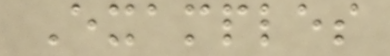Examples
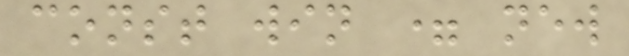const win = new
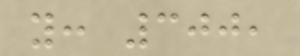y: 300,
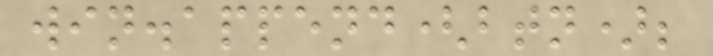win.append(btn);
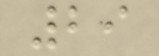29
